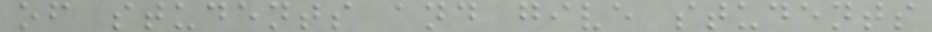of students and give students
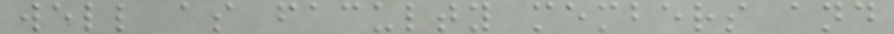well as faculty members and
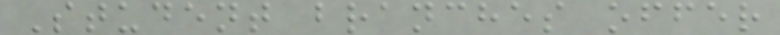Student branches offer
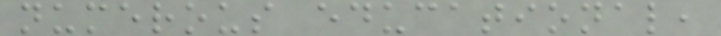numerous educational,
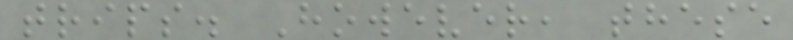trips. However, these
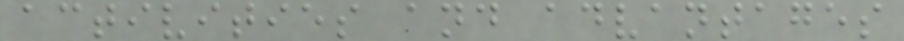activities and advantages
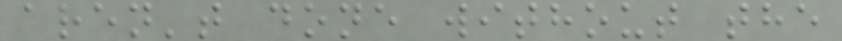aren't done without the
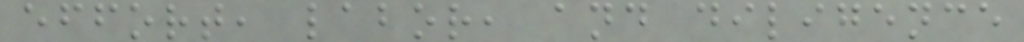effort, labor, and diligence
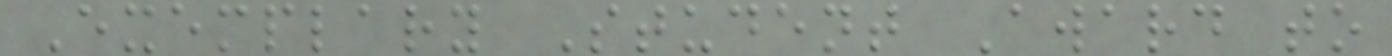Exemplary Student Award to
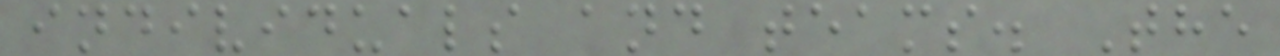individuals and teams. The
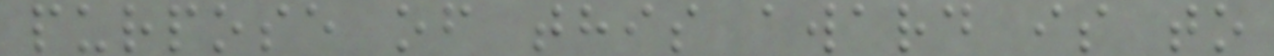purpose of this award is to
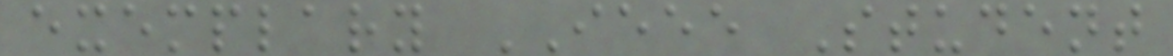exemplary IEEE Student
